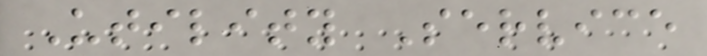Utility Service
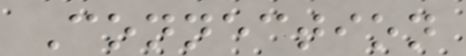Connection
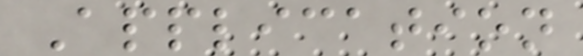Application
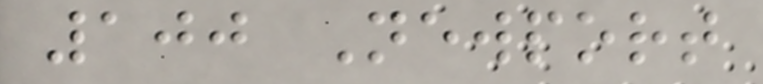100 Newport
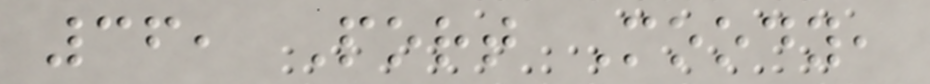36, Port Moody,
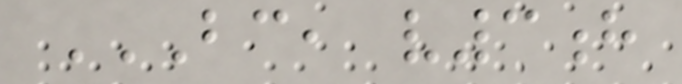BC, V3H
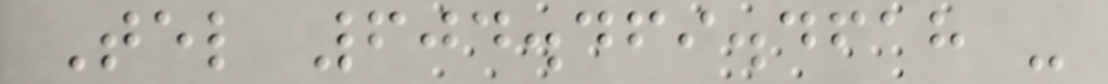Tel 604.469.4618 -
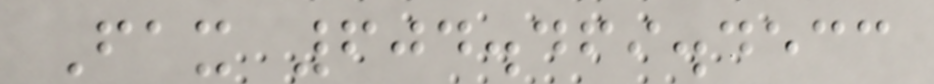Fax 604.469.4533
